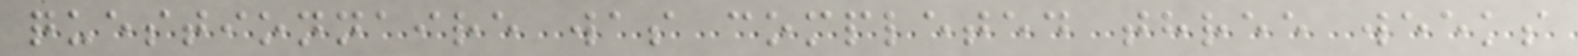questionnaire was completed three weeks
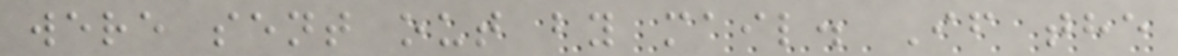were sent out by mail. If the
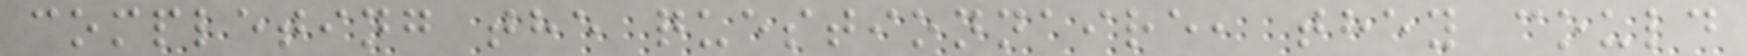completing the questionnaire, they could
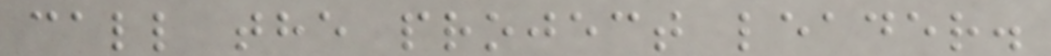call the project leader.
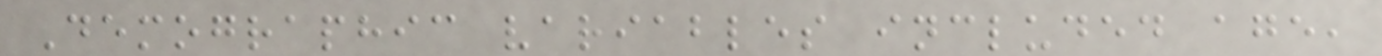Demographic variables included age,
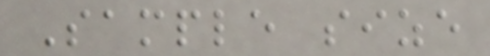Sample size
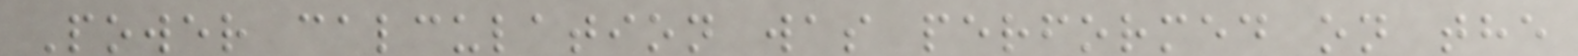Power calculation was performed on the
